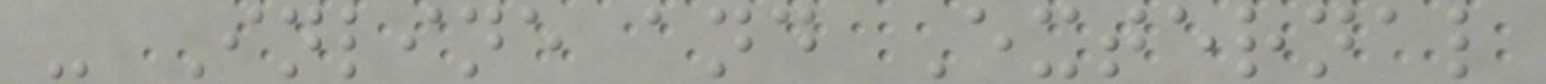- Inline and External
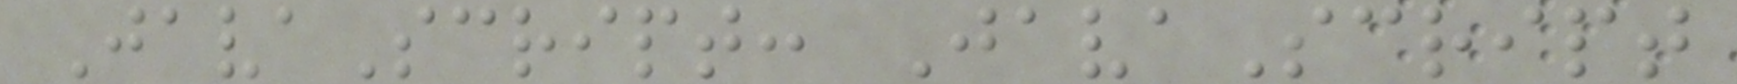JavaScript: JavaScript
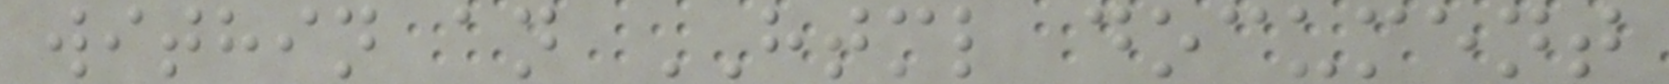within an HTML document
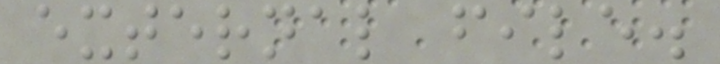external file.
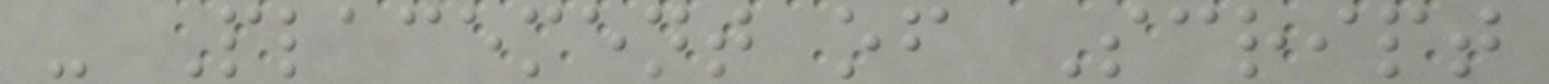- Placement of Script
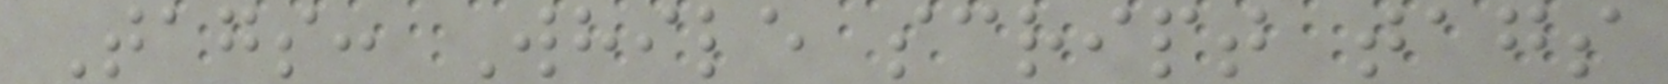Tags: While script tags
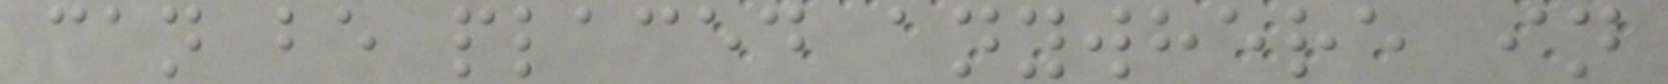can be placed anywhere in
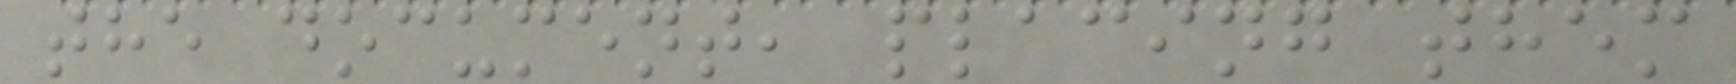the document, placing them
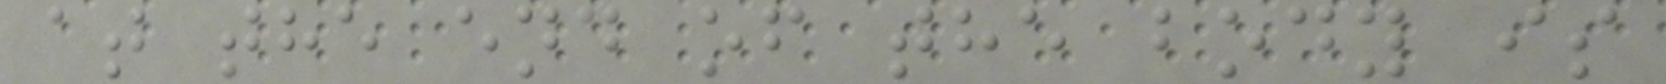at the end of the body is
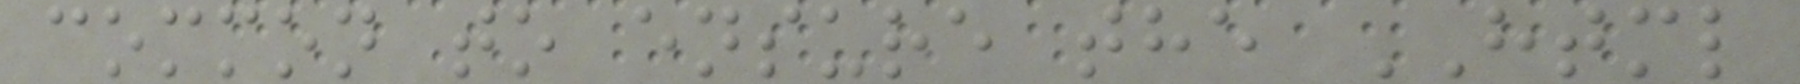common to ensure the HTML
